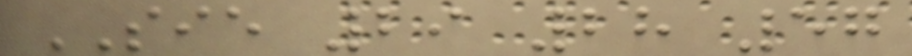SIE 29 28 57
